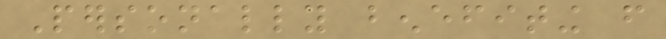Personally benefiting from
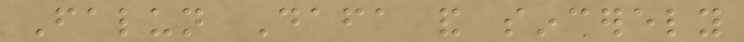Falun Dafa and sincerely
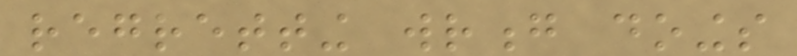regretting wrong doings
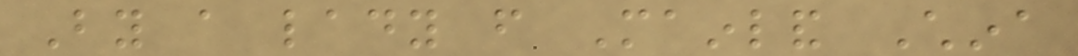By a lady from Mainland China
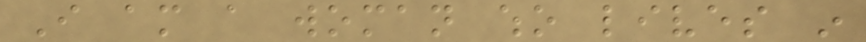I am a woman who lives in
